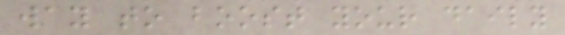way to boost your daily
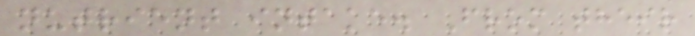nutrient intake. From their
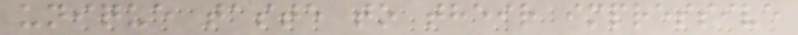unique taste to their impressive
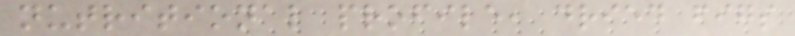nutritional profile, dried figs
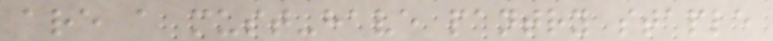are a must-have pantry staple
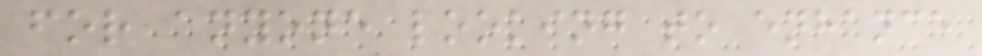for anyone looking to enhance
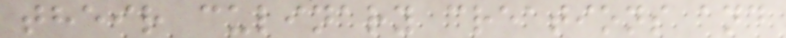their culinary creations and
